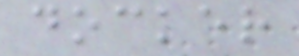docker
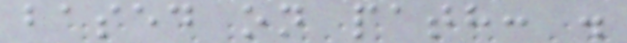based on path: .
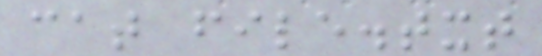cat file.txt
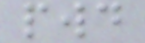pwd
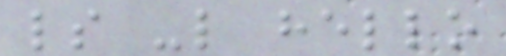ls -l hello
